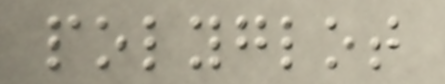polyglot
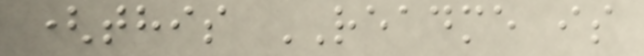(this README is
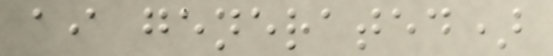ai generated)
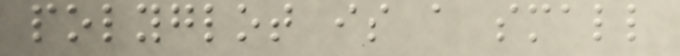polyglot is a small
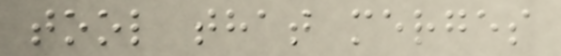tool that merges
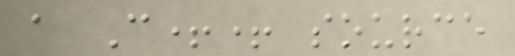a C++ source
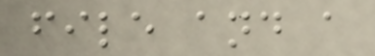file and a
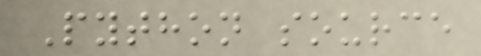Python source
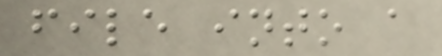file into a
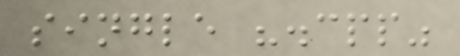single ".cpp"
